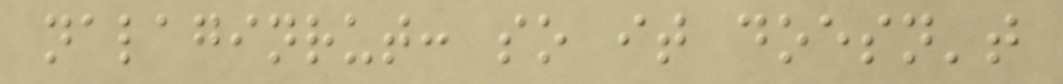nalaginrut: so it doesn't
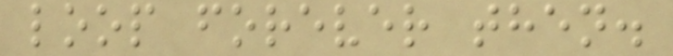loop forever then.
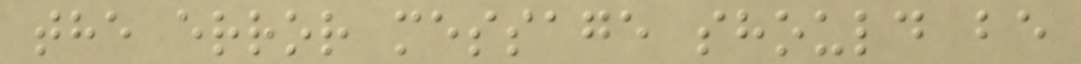the error message should be
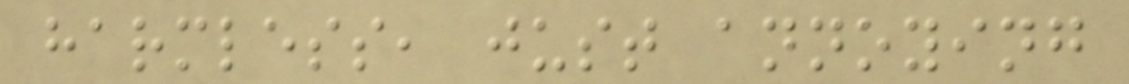harmless, just annoying
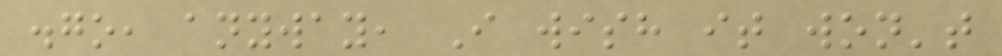.go, anyway, I wish it won't
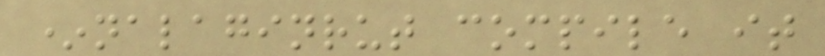*nalaginrut compile it
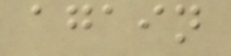again
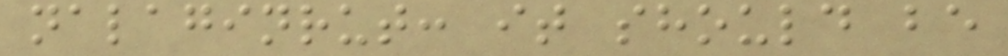nalaginrut: it should be
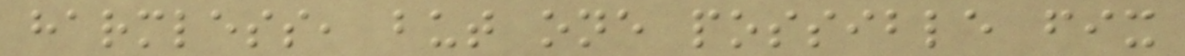harmless, but one possible fix
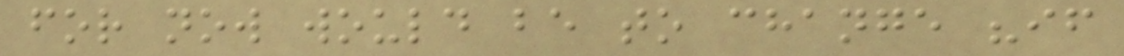for now would be to change "if
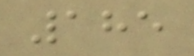185
